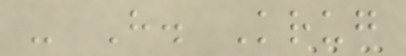- H. Krug
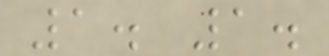1. 1.
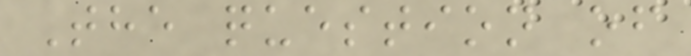The question of
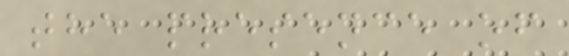the presence of
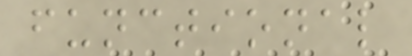functional
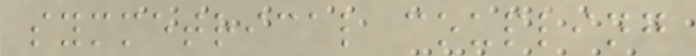symmetrical coupling
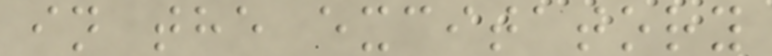in the excitatory
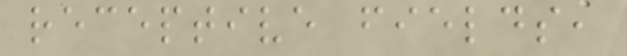receptive fields,
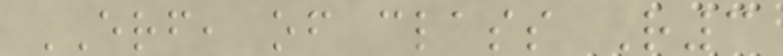ERF, of class R3
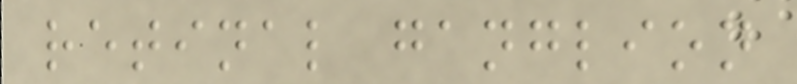retinal ganglion
